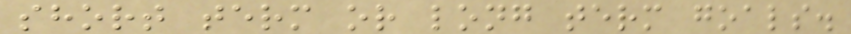short term or long term goals.
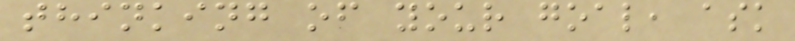thinking of your goal, ask
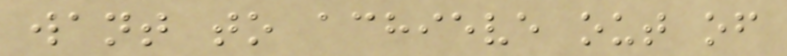want to achieve out of
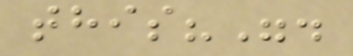this?".
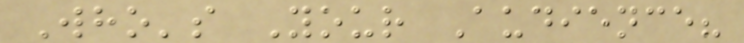Who's Your Audience?
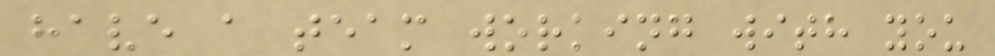have a team working with you
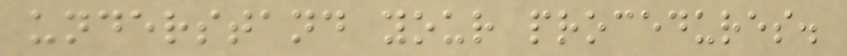understand your procedures.
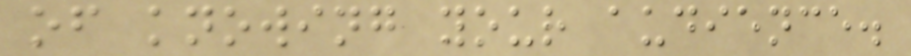of knowing your audience.
